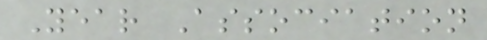Year Association
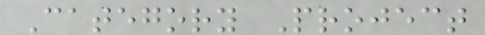Category Project
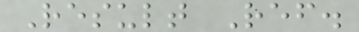Result Ref.
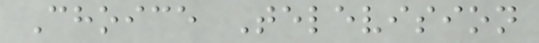Choice Television
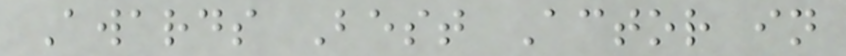Awards Best Actor in
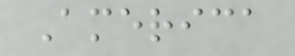America
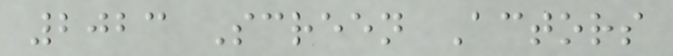2023 Screen Actors
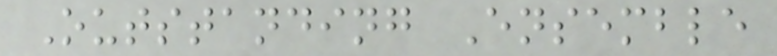Outstanding Ensemble
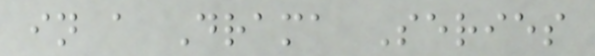in a Drama Series
